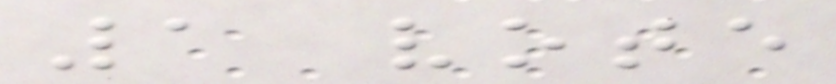1 vote
